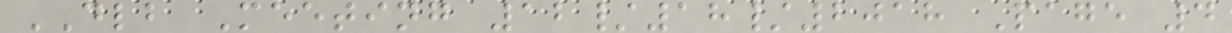DLB Meeting 12/18/2018 Page 4
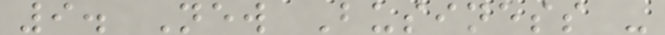9. New Business -
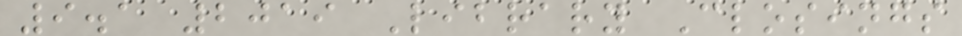9.1 2019 Library Closings
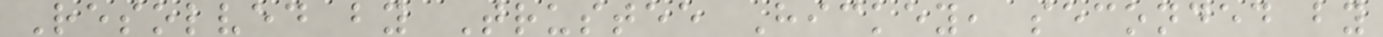Resolved by Trustee Hickey, seconded by
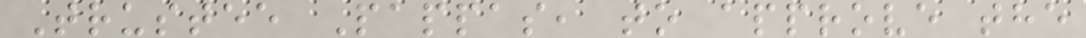Trustee Pappas, to approve the
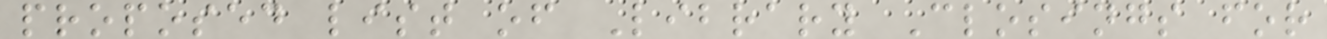proposed list of Library Closings for
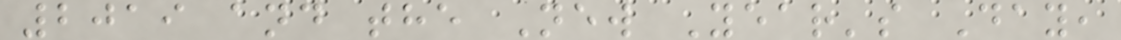2019 and the New Year's Day,
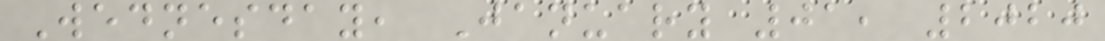Wednesday, January 01, 2020
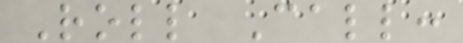Roll Call:
